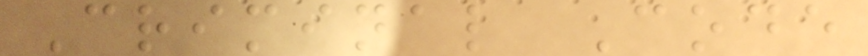Criminal Code
